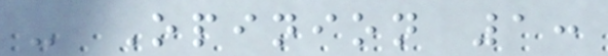- Opinion 1:
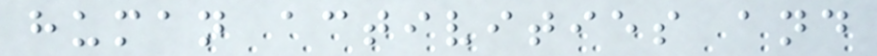human activities and
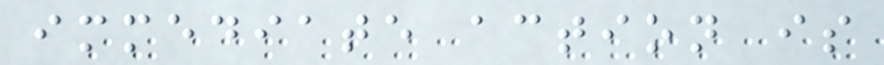immediate action is
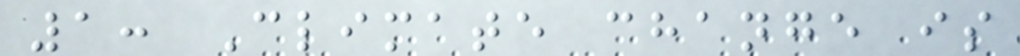1: Climate change is
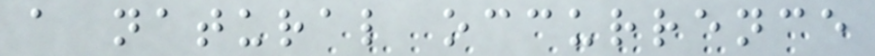a natural occurrence
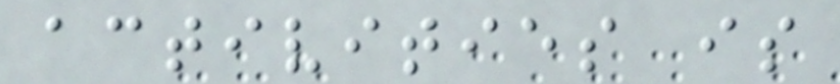activities is
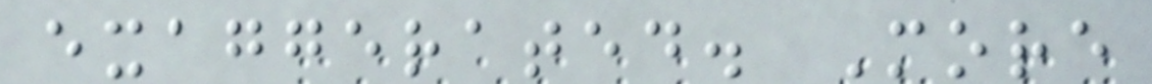exaggerated. More
